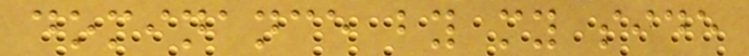dominance by my side
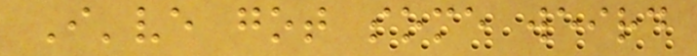I've got some weird
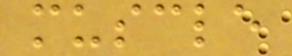muscle
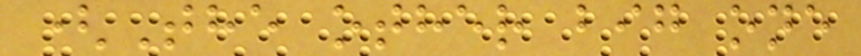(The other big one
